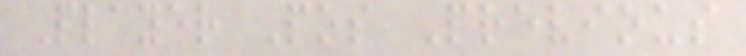Player Pos Previous
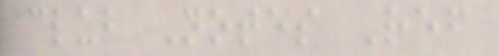club Notes Ref
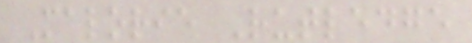Malorie Rutledge
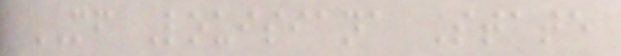MF Louisiana State
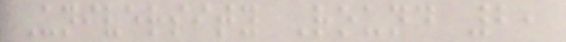University Round 2,
